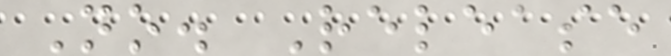No. Release
